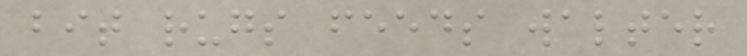bit rugs feeds walter
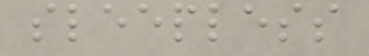sleepless
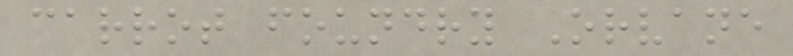carrot foundry Orvane
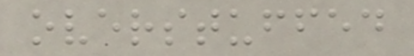overstuffed
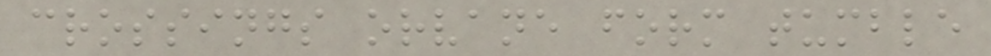crossings orvane form tumble
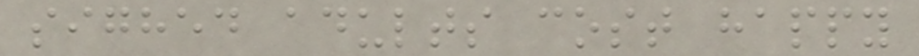sighed adults cost happy
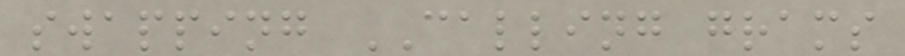swapping CALLING grams
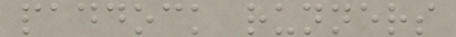paddock runners
